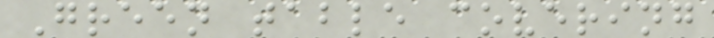Green table covering
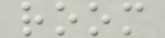room
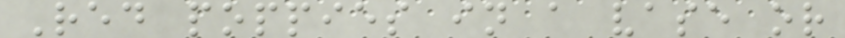Red poppies in a vase or
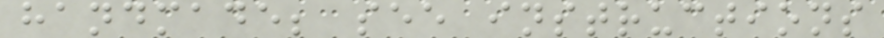handmade; see instructions
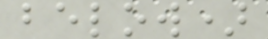below)
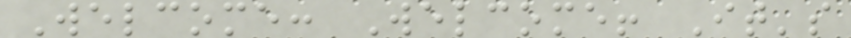Welcome: Welcome! It's
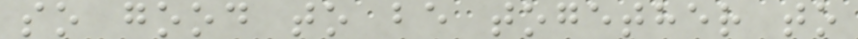so good to be together to
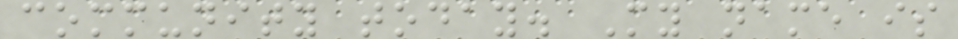community today. My name is
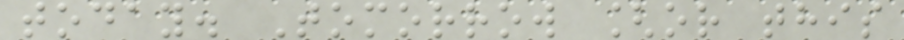today. Tomorrow [or this
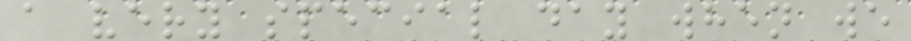a very special day when we
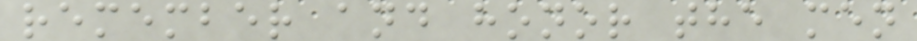remember and honor the men
